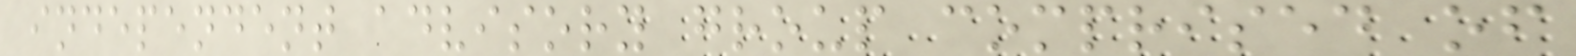independent advisory group comprised of
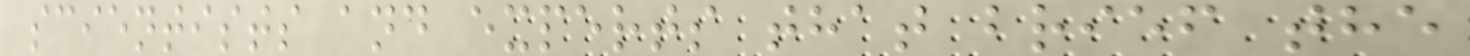scientists and experts that brief the
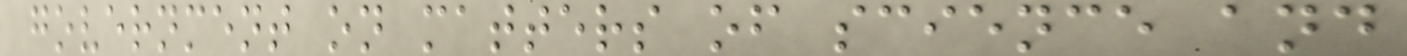government on matters of science and
